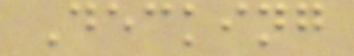Decking
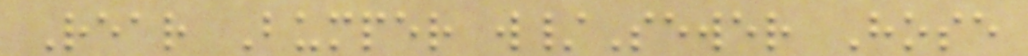Rear Bumper w/Sewer Hose
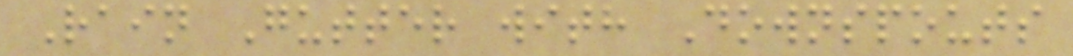Rain Gutter with Downspouts
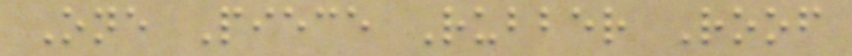One Piece Rubber Roof
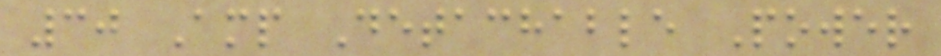30 Amp Detachable Power
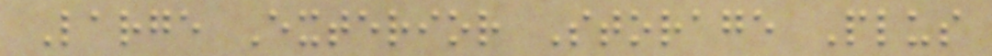Large Exterior Storage Plus
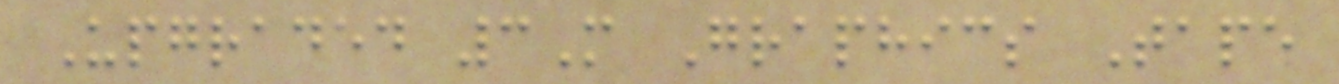Upgraded 3M Graphics Tape
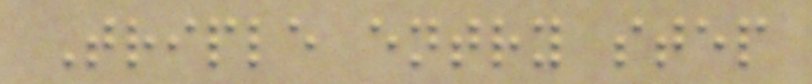Triple entry step
